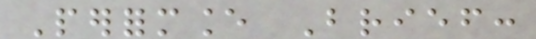Performance Brief:
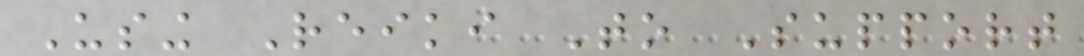Using Reiki To Support
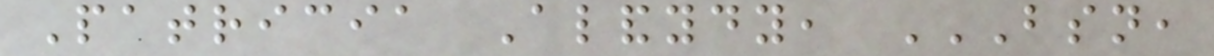Patricia Alandydy, BSN,
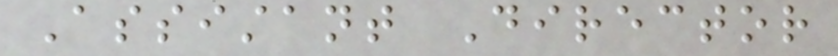Assistant Director
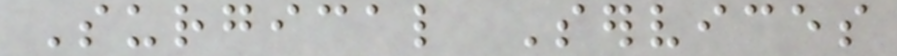Surgical Services
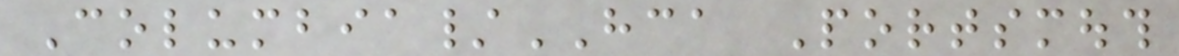Columbia/HCA Portsmouth
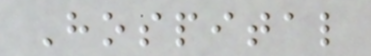Hospital
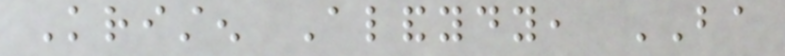Kristen Alandydy, BA
